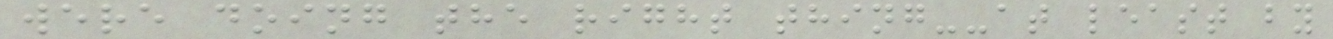were doing the right thing--at least by
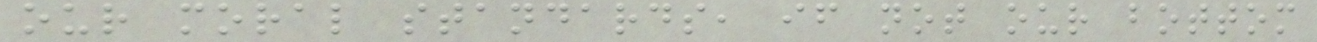our moral standards, if not our bottom
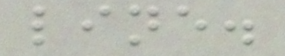line.
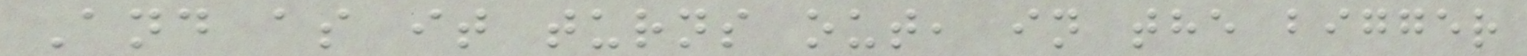And as it turns out, in the bigger
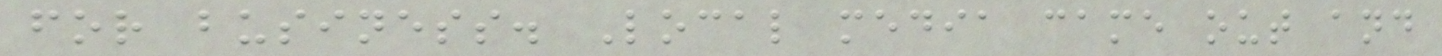for business. Local media came out and
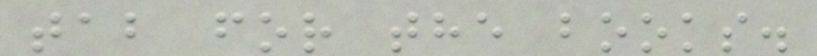tab for the books.
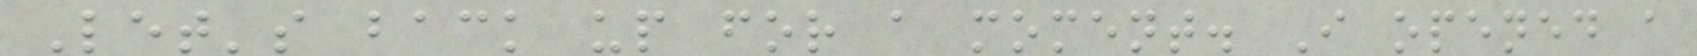Let's back up for a moment. I opened a
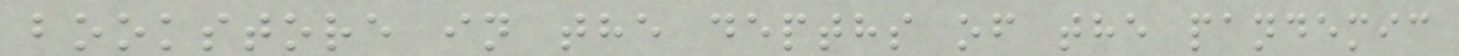bookstore in the depths of the pandemic
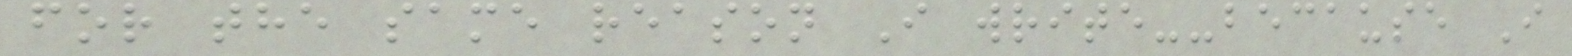for the same reason I write--because I
